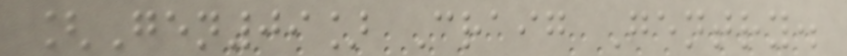[Gen09] Craig Gentry.
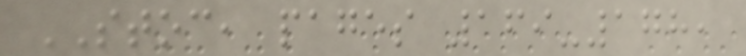STOC, pages 169-178,
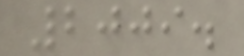2009.
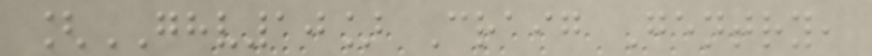[GHV10] Craig Gentry,
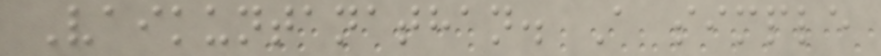Vaikuntanathan. A simple
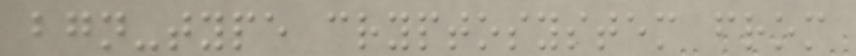bgn-type cryptosystem from
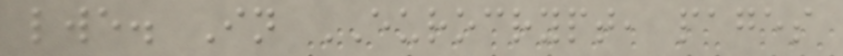lwe. In EUROCRYPT, pages
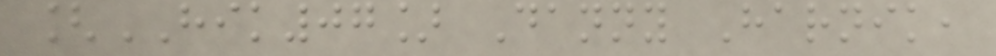[HIK07] Danny Harnik,
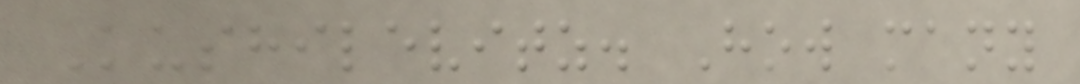Kushilevitz. How many
